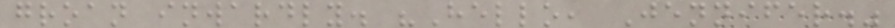groan inwardly. "Hello, Jennifer."
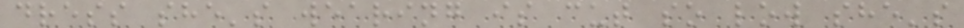dress she's wearing is cut so low she's
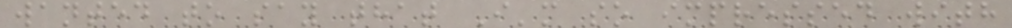wanted to say that I'm so impressed with
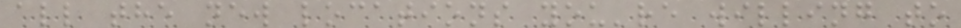all the new locations you're willing to
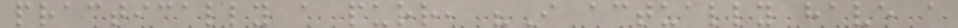practically a purr, "I actually have a
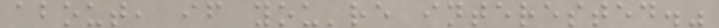about, if you're interested."
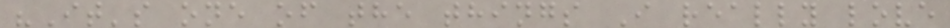"It's one of the things I really love
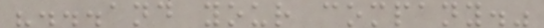"...and your company."
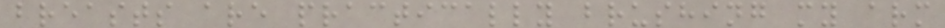breasts are practically brushing my arm
